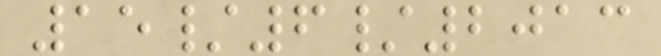15/6/2013
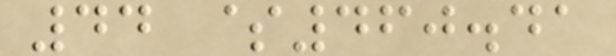44 $460.41
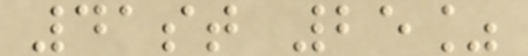41st 25%
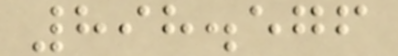898.576
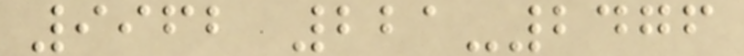9962 221-2476
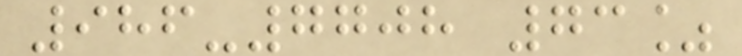986-7708 73%
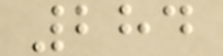284
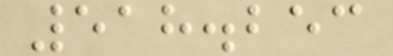518.253
